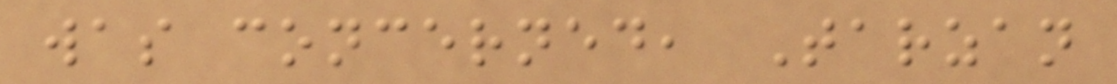was concerned, Tarzan
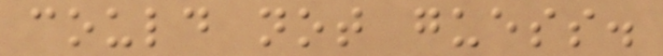could not guess.
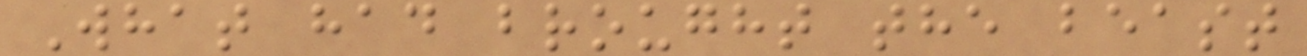What had brought the beast
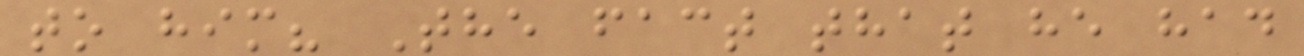to him? The fact that he had
